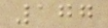177
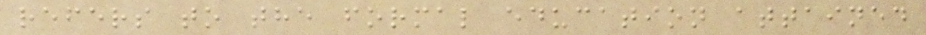refers to the formal education attained
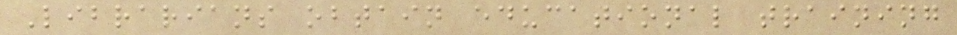Librarians obtain educational training
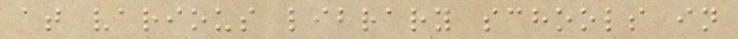at various library schools in
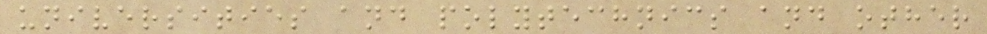universities and polytechnics and other
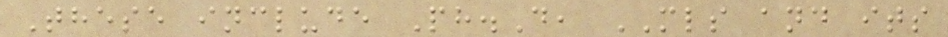These include Ph.D, MLS and its
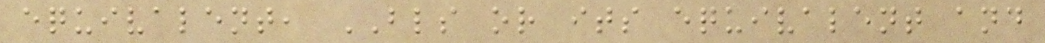equivalent, BLS or its equivalent and
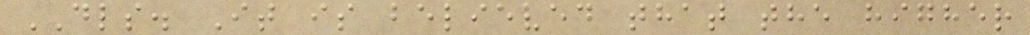DLS. It is believed that the higher
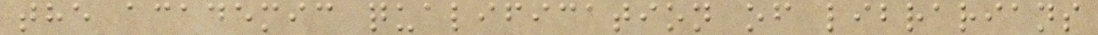the academic qualification of librarians
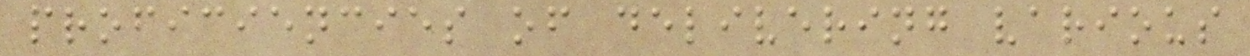proficiencies of delivering various
